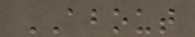ABOUT
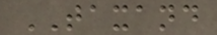TAXAND
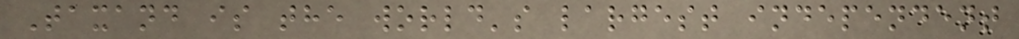Taxand is the world's largest independent
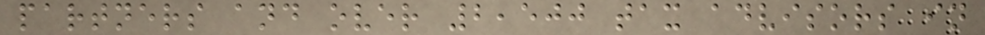partners and over 2,500 tax advisors in
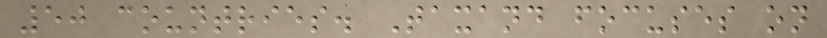50 countries. Taxand focuses on
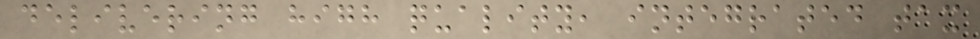delivering high quality, integrated tax
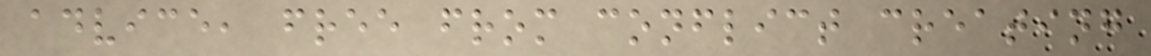advice, free from conflict creating
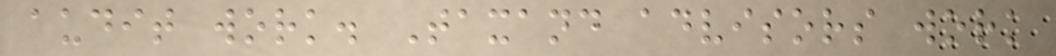audit work. Taxand advisors work
